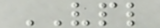VPL
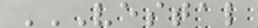VESTAL
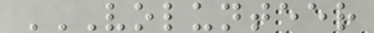VOLUNTEER
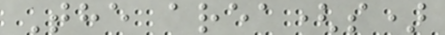The area(s)
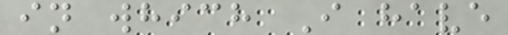in which I have
